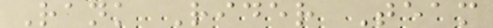Rank Rider Team
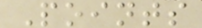Points
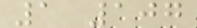1 107
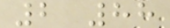2 88
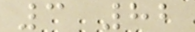3 82
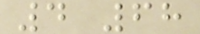4 68
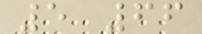5 66
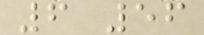6 56
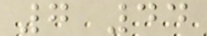7 44
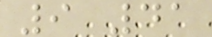9 41
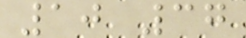10 37
